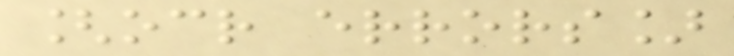[ocr errors]
